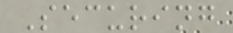Securing
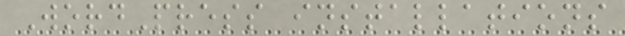WordPress installations
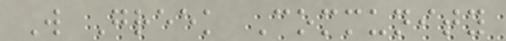W Greek Community
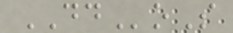DDoS
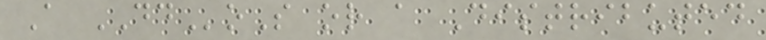A DDoS or a Distributed
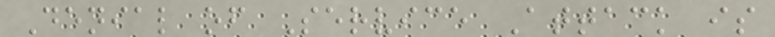Denial of Service Attack is
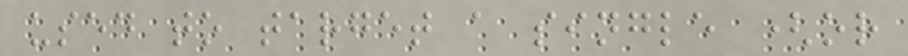used to target a single (or
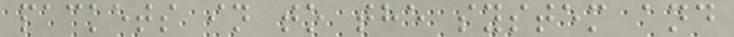packets in to the system and
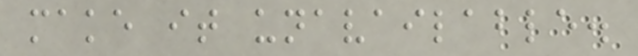make it unavailable.
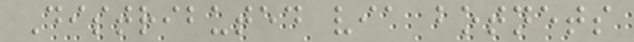Distributed via botnets
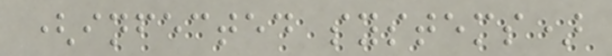(infected systems)
